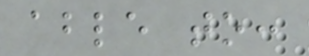able to:
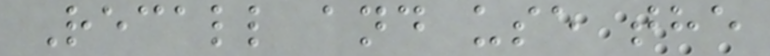Recall and use the
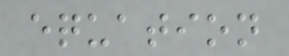equation
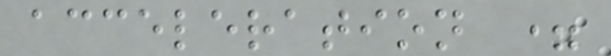acceleration =
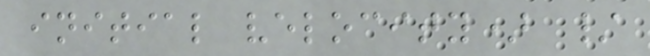initial velocity) /
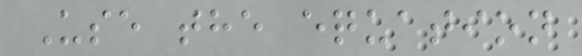Use the equation
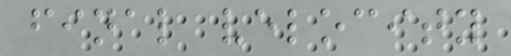final velocity
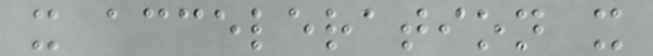x acceleration x
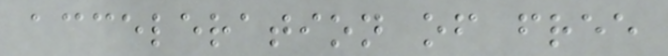acceleration of free
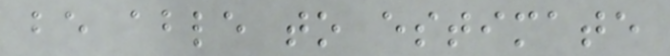be able to estimate
